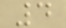4
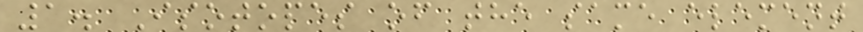1. Isotopes of the same element
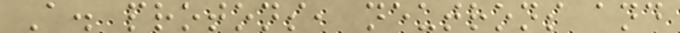A. protons, neutrons and
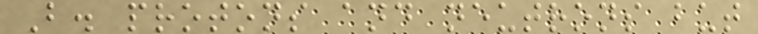B. protons and neutrons but
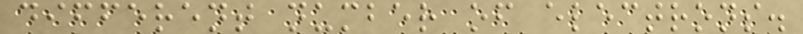different number of electrons.
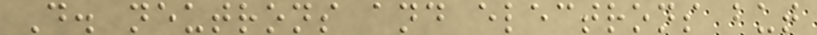D. neutrons and electrons but
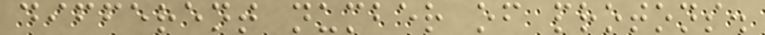different number of protons.
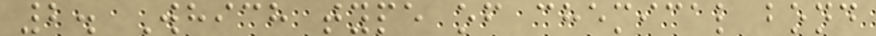2. Which type of chemical bond
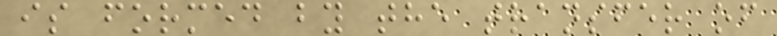is formed by the transfer of
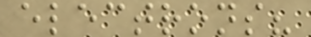electrons?
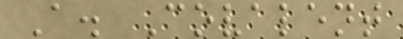A. Covalent
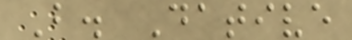B. Dative
